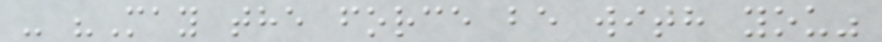- "May the force be with you"
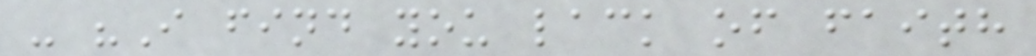- "I find you lack of faith
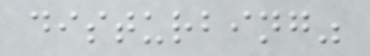disturbing"
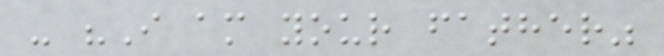- "I am your father"
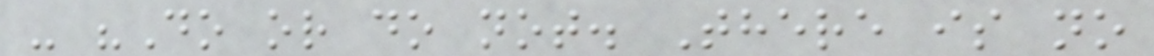- "Do or do not. There is no
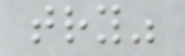try"
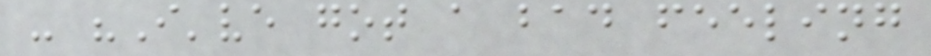- "I've got a bad feeling
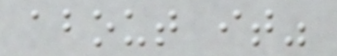about it"
